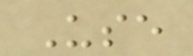Use
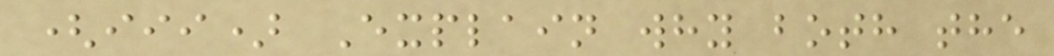(iii) Explain why both the
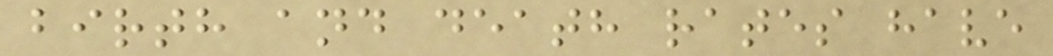birth and death rates have
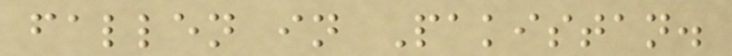fallen in Pakistan.
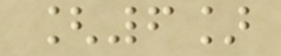[6]
